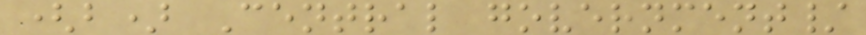(b) Central government/
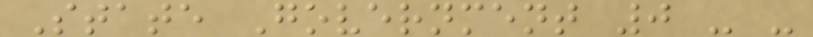State Government 0 - -
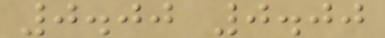0.00 0.00
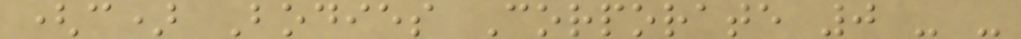(c) Bodies Corporate 0 - -
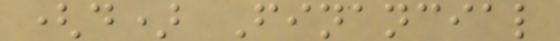(d) Financial
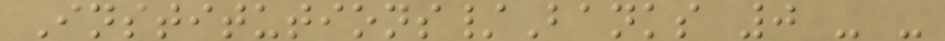Institutions/Banks 0 - -
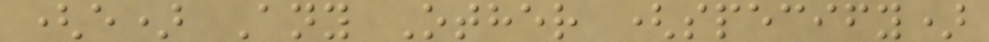(e) Any Other (specify)
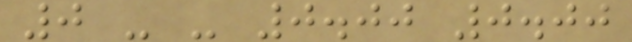0 - - 0.00 0.00
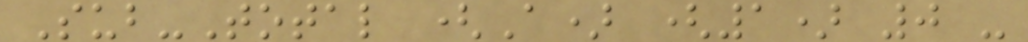Sub-Total (A) (1) 0 -
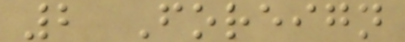2 Foreign
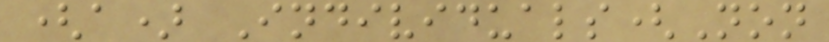(a) Individuals(Non
